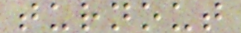turnout
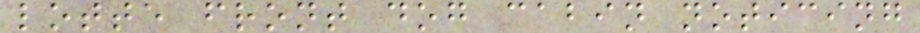lotte front dog cabin noticing
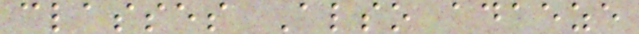classes Also adaeze
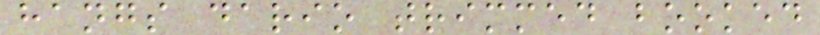hangs dario trimmed booked
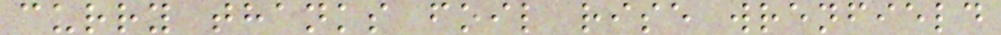curry thanks foil rise wrenfield
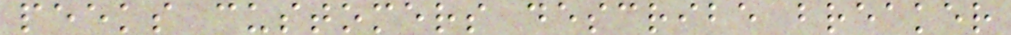peeks customers describe breaker
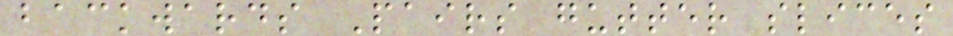backwards Pairs gutter slices
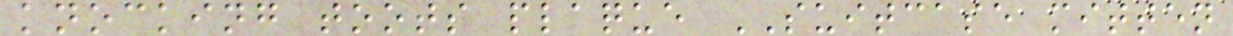knocking toots plaque SUITCASE mitten
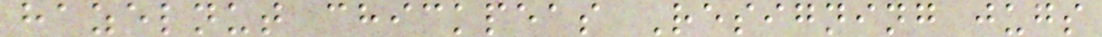hazelnut chickpeas Resigning jugs
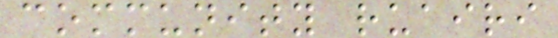community ruairi
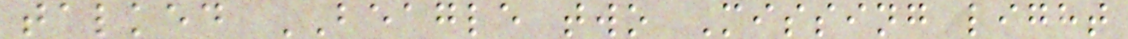talked BEAGLE two Missing light
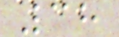38
